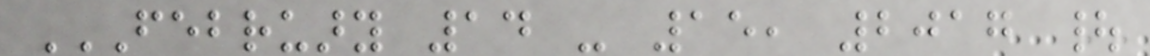FEBRUARY 14 - 15, 2017 |
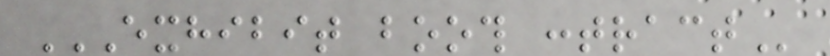EXHIBIT BOOTH CONTRACT
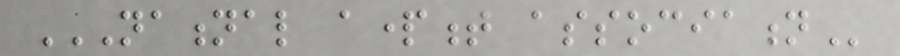NATIONAL APARTMENT ASSOCIATION
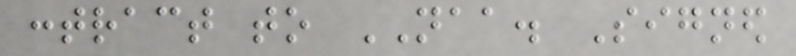contract to NAA. Signed
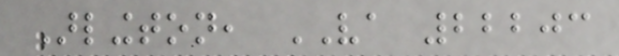Arlington, VA 22203
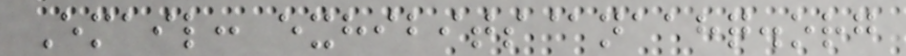Email: exhibits@naahq.org
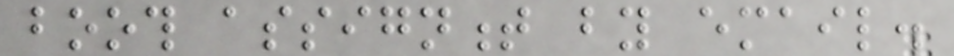booth assignment by email.
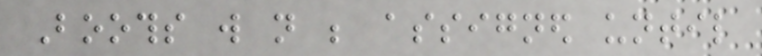Booths will not be assigned until
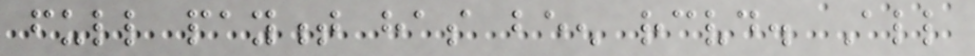full payment has been received. All
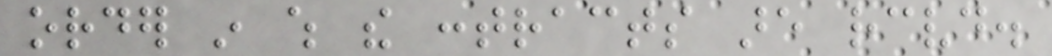order in which the contracts are received.
